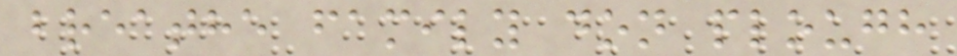breathe family don plough
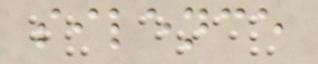silence
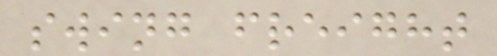swing freight
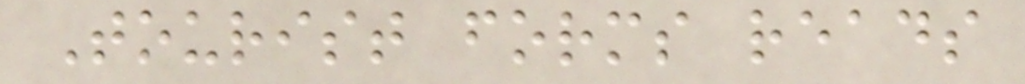Tourist forms reads
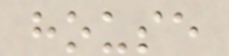house
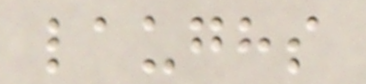laughs
